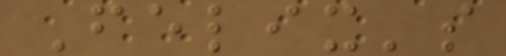Felix's
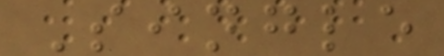Single
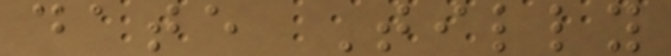date Tilly
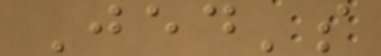Jed's
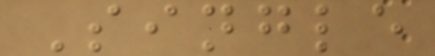Single
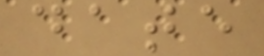date
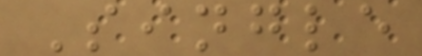Single
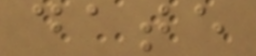date
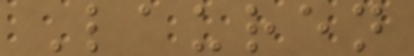Lauren
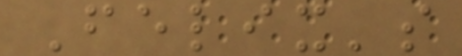Felix's
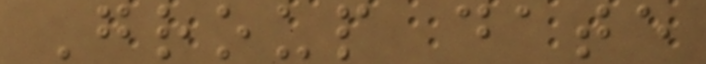Group date
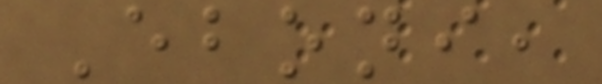Eboni,
